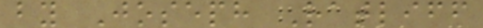by Joseph Ratliff
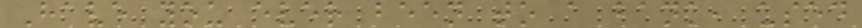Have you ever been to a bank, used
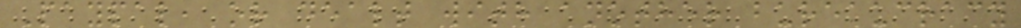Paypal, or dealt with another bureaucracy
